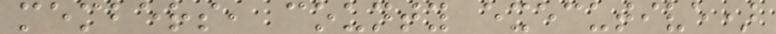members, county executive)
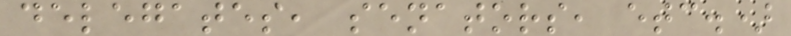delegates, senators, etc.)
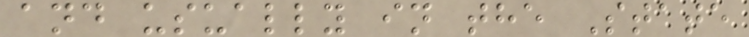and usually in the State
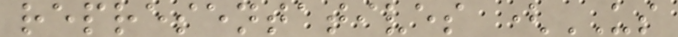representatives (US
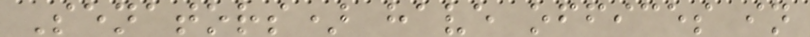Senators) have offices in
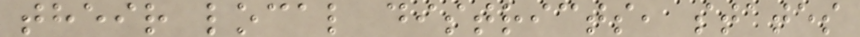their local districts, states
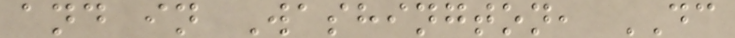and in Washington, DC
